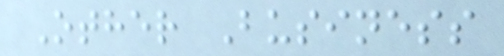Other Business
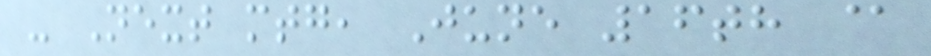- Next mtg, June 16th @
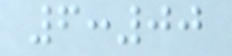6:00
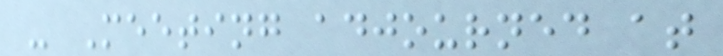- Meeting adjourned at
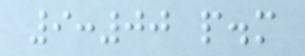9:00 p.m
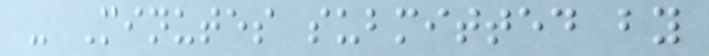- Minutes submitted by
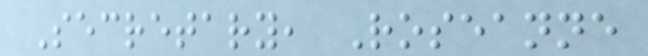Secretary, Roseanne
